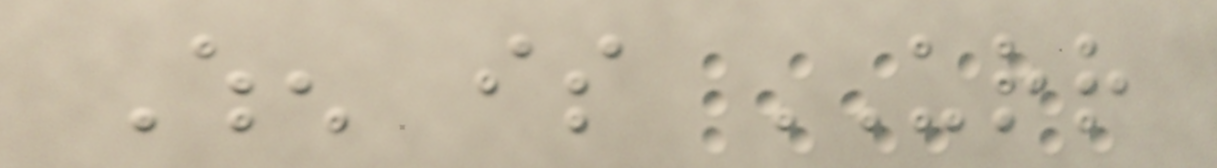When is URR
